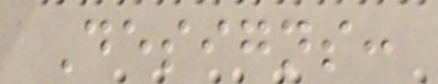Designs:
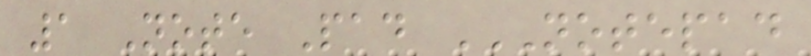1 Note Pad NOTEPAD
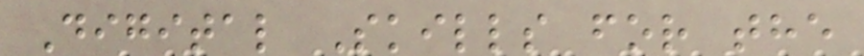Digital Skills for the
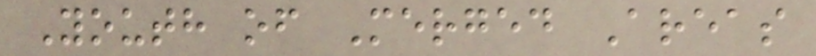Youth of Merged Areas
